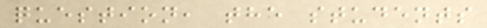question, the students
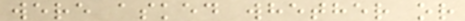were asked whether or
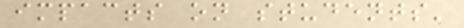impacts on students'
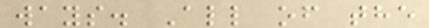ways. All of the
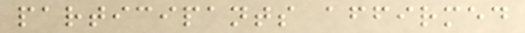participants affirmed
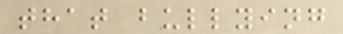that bullying
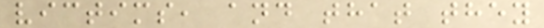victims, and that they
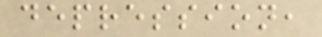depression,
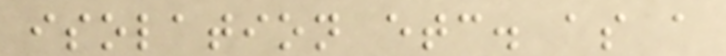isolation etc. as a
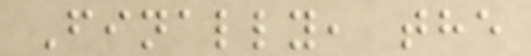Finally, the
